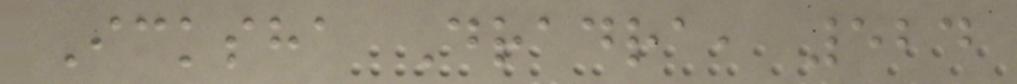Icksha Dradra, 524
